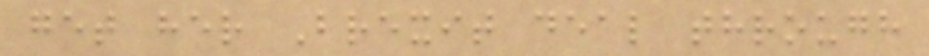get her Brexit deal through
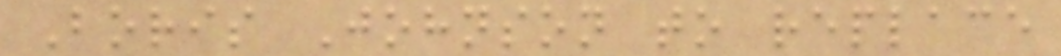Boris Johnson to replace
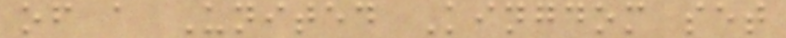of a United Kingdom set
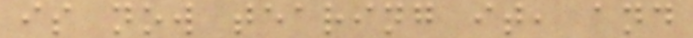is now tearing it, and
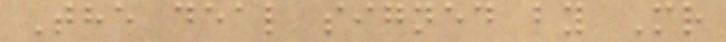The deal signed by Mr
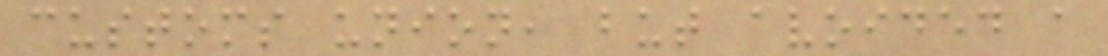customs union, but avoided a
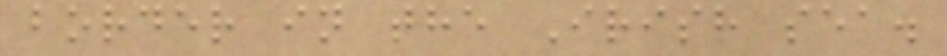border in the Irish sea.
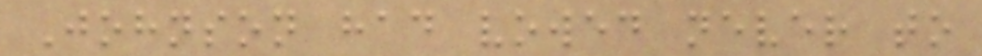Johnson had vowed never to
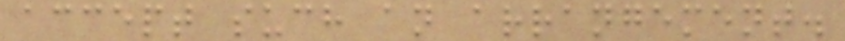accept such an arrangement.
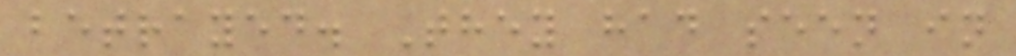betrayed. They had seen in
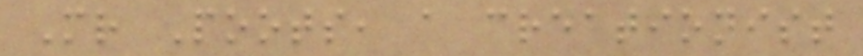Mr Poots, a creationist
